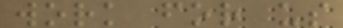work for us
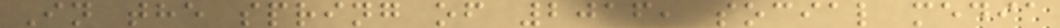In the spring of 2016, social media
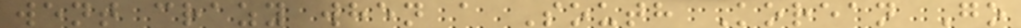went crazy when a South Korean Go
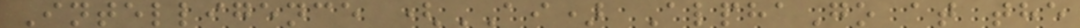Intelligence (AI) AlphaGo at the
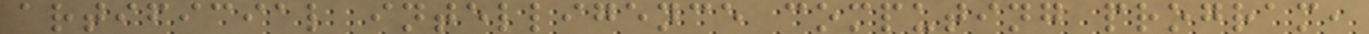artificial intelligence computing program,
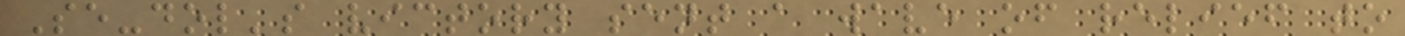Se-dol's victory sent a wave of relief to
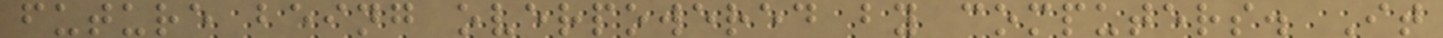future being overpowered by computers. It
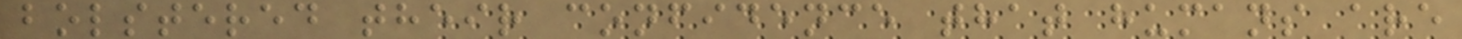bolstered their confidence that humans are
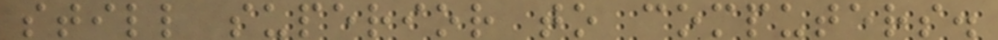still superior to computers.
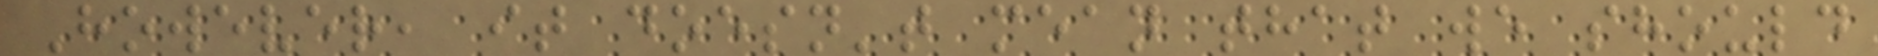However, it doesn't mean that we should
